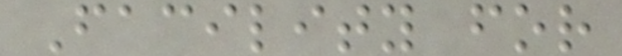Facility for
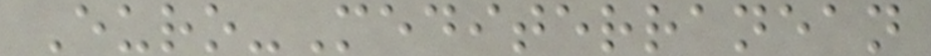Euro-Mediterranean
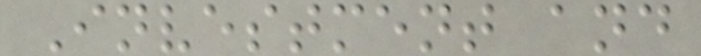Investment and
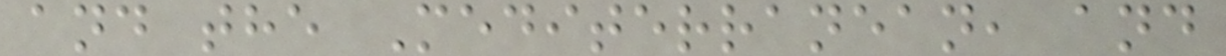and the Mediterranean, and
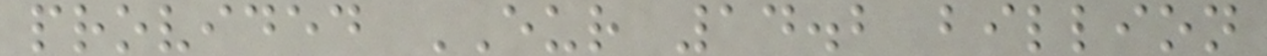provided EUR 14.2 billion
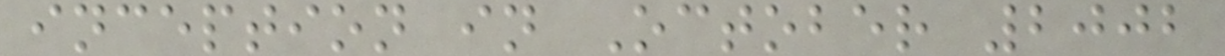inception in October 2002
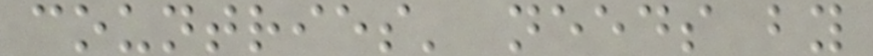countries' needs by
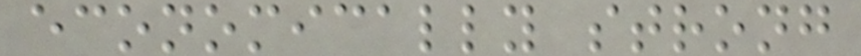economically strong
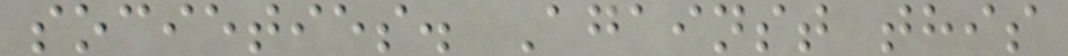societies. Against this
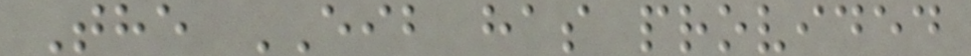The EIB has provided
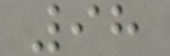98
